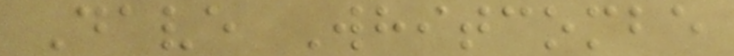Dave Whitcombe
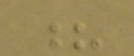?
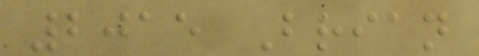2015 Brian
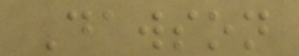Dawson
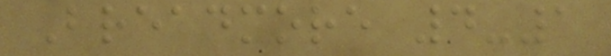Breadmore 4-1
